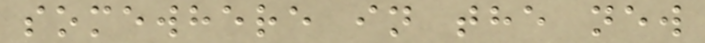somewhere in the new
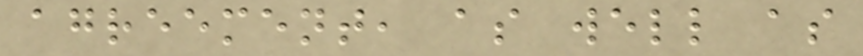agreement, as well as
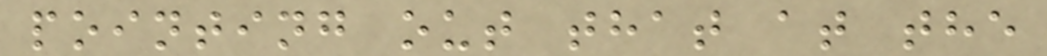pointing out that at the
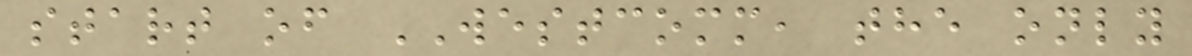start of WESTCOMM, the only
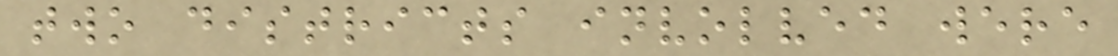two districts involved were
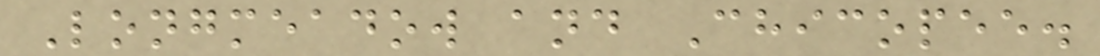Longmeadow and Chicopee.
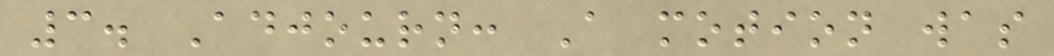3. Adjourn: A motion was
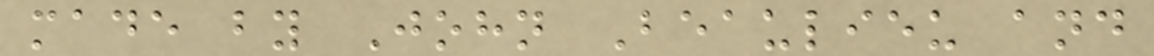made by John Beaulieu and
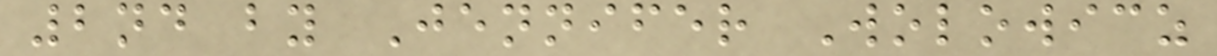2nd by Jennifer Wolowicz
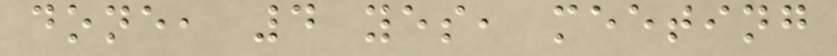done, 4 yes, meeting
